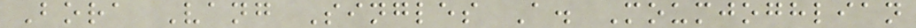Bora Vang Singles A. Moumjoghlian
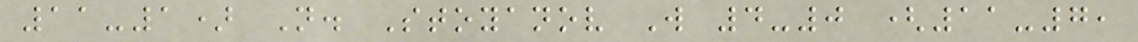11-1) N. Stoyanov W 4-0 (11-7,
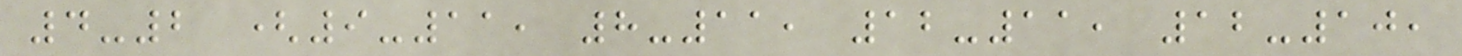4-2 (9-11, 8-11, 12-11, 12-10,
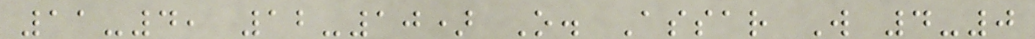11-4, 12-10) O. Assar W 4-0
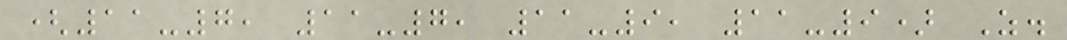(11-7, 11-7, 11-9, 11-9) Z.
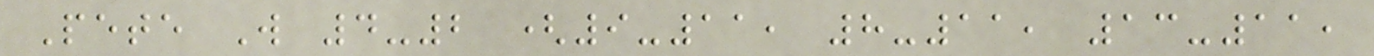Pete W 4-2 (9-11, 8-11, 13-11,
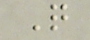Q
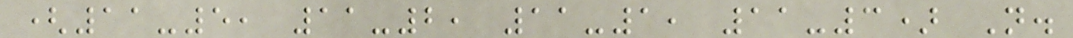(11-5, 11-2, 11-1, 11-3) N.
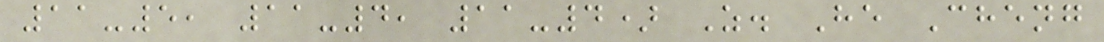11-5, 11-4, 11-4) Z. He Cheng
